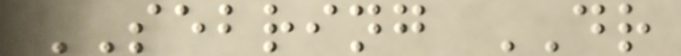SEBRING DR
